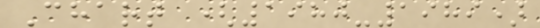Chart (1980-1989)
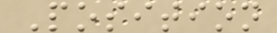Position
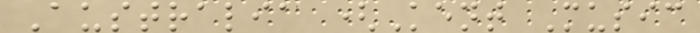Australia (Kent Music
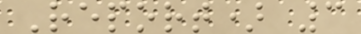Report) 3
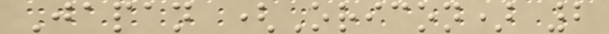Japan (Oricon) 2
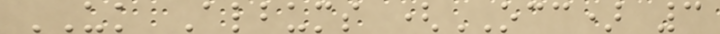UK Albums (OCC) 3
